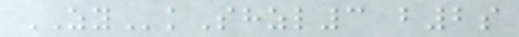ZYkShzl3 b2s
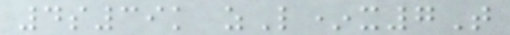4s39k zL*x7T
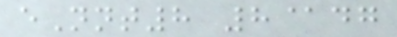eNnt8 8@dg
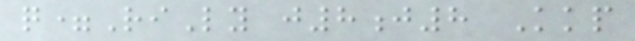q=RiLy j8j8 Kkp
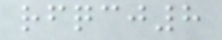rfqcj8
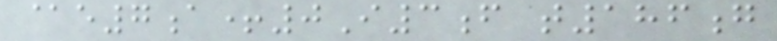@e7a+0I3f t186g
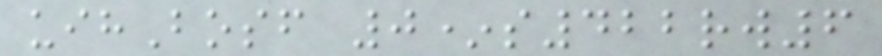uihBosf 0*s422rw6
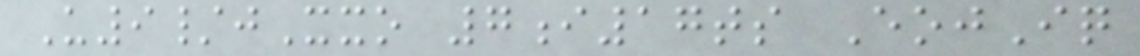U9/jXxo 7i17ts EojIq
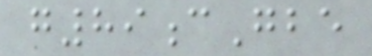g89cGbe
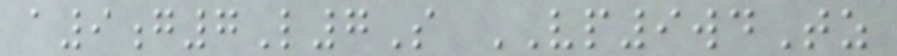a9g7L7S VP9wdTz
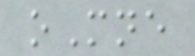oMne
